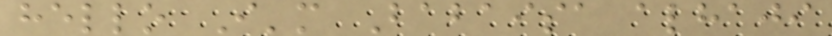hello I'm Babaisa alhaji
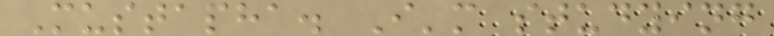Mustapha. I'm studying
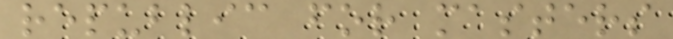republic for masters
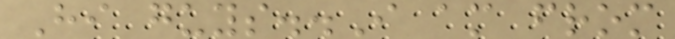Hi guys..I am from
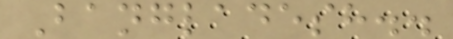Bangladesh..
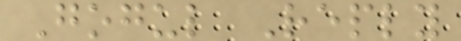Gogul Reply
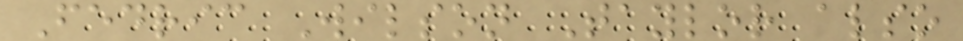Fedric Wilson Taylor also
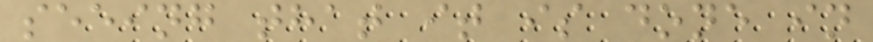seeing that it is done in
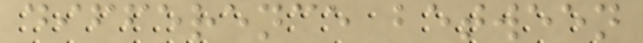difference between
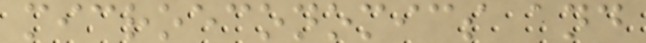microeconomics and
